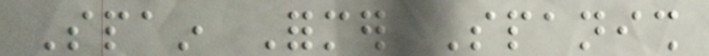Spain Former Spanish
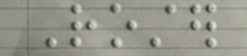Roster
